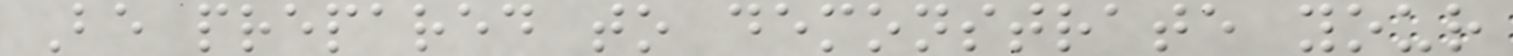Be prepared to demonstrate your
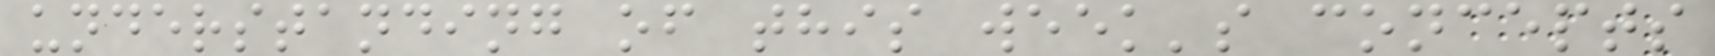understanding of this week's concepts
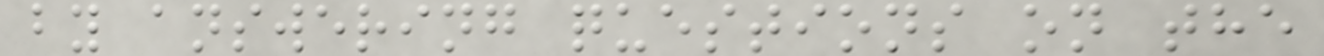by answering questions on the
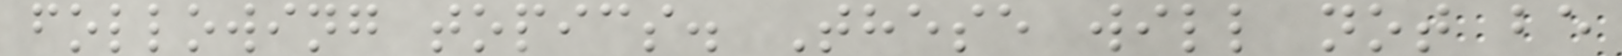following topics. These will not be
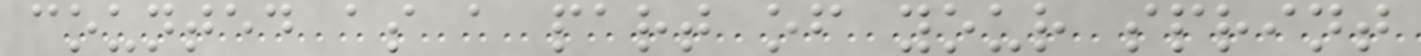counted as a part of your sprint
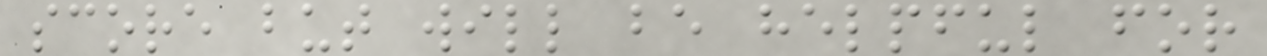score but will be helpful for
